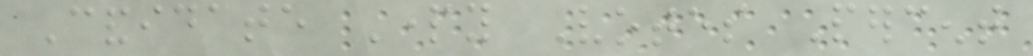Candidate Party Votes Percent
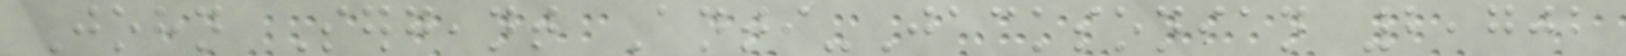John Sergeant Anti-Jacksonian 2,702
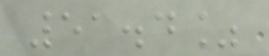51.4%
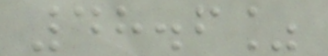48.6%
